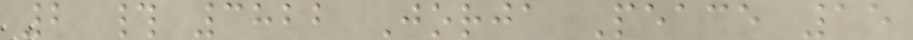2 # 3822 Jorja Peace 15
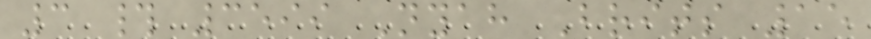3 # 3599 Nyah Brits 15
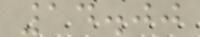14.00
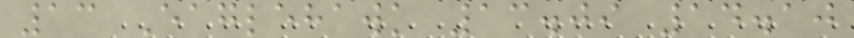13 Eaglehawk 13.09 14.10
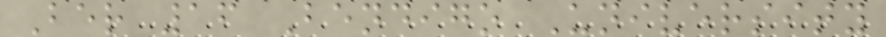Ber 16 Bendigo University
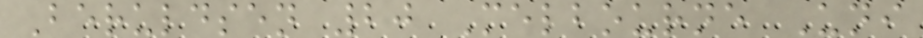Beruldsen 20 Melbourne Uni
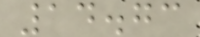14.73
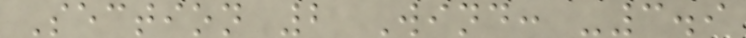Section 2 Wind: -3.9
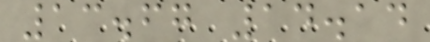13.67 14.14
